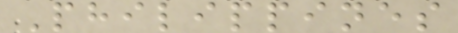Philippines
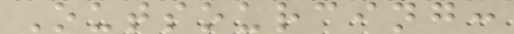Outsourcing:
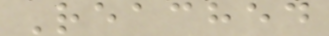Reached
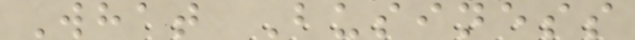What Business
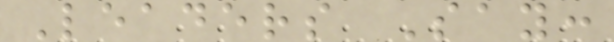Leaders Say:
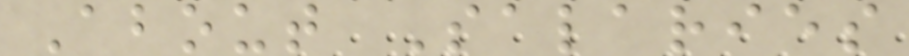About Salaries
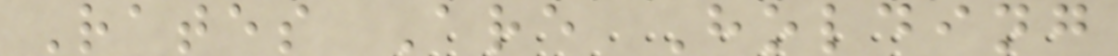Rates Are Holding
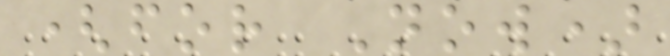(for Now)
